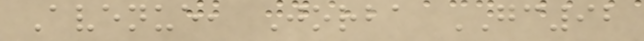Avenue, Jorba GC92
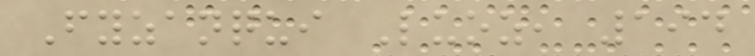Fyzanqui Luoz, 194
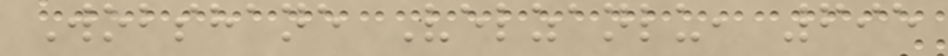Wobshane Velzanlu, 695
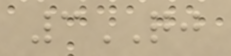3QJ
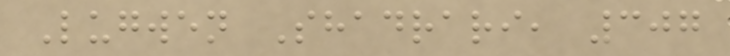Lugwen Shadrari, 307
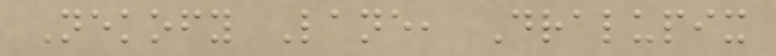Nekofy Lane, Dralupix
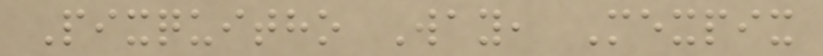Pixquitho Way, Mexpix
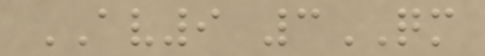AV9 3QM
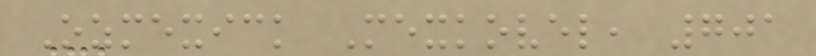Ozmexick Mexkovel, 701
